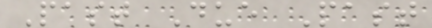Past Due Past
